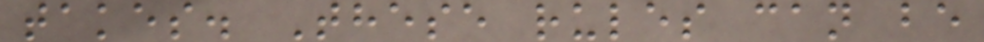takes. These rules can be
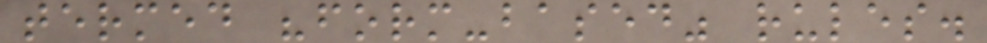termed "form-based" rules.
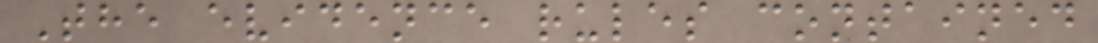The evidence rules contained
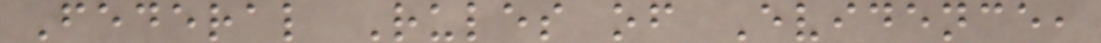Federal Rules of Evidence,
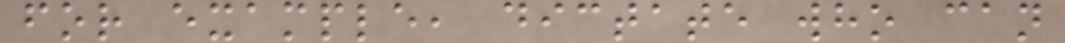for example, dictate who can
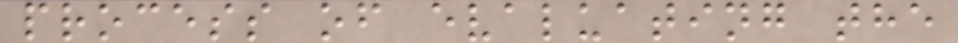process of evaluating the
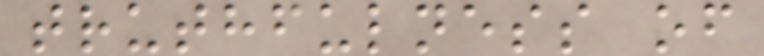truthfulness of
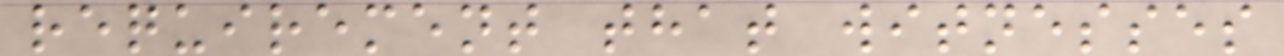requirement that witnesses
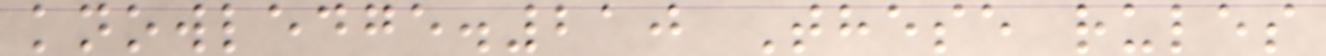knowledge.210 These rules
